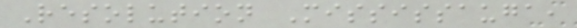Resolution Mississauga,
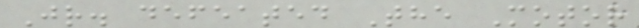Jr. defeated The Motor
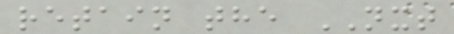retain the NXT
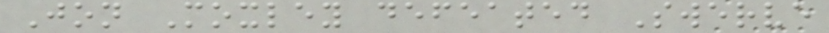Jon Moxley defeated Swerve
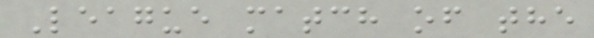League match of the
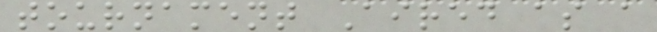tournament Aired as a
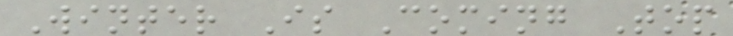Winter Is Coming Top
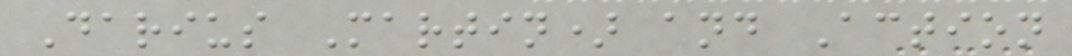Darius Martin) and Action
